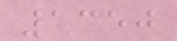1350
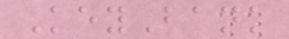KeyBank
